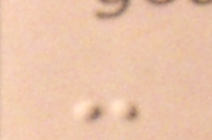-
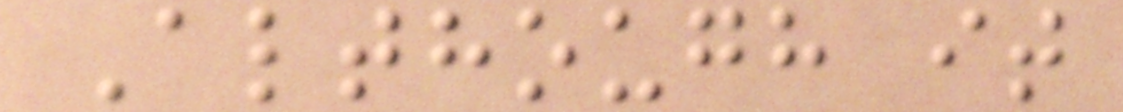Although it
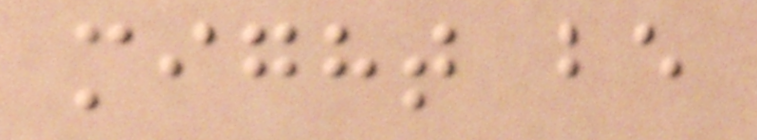might be
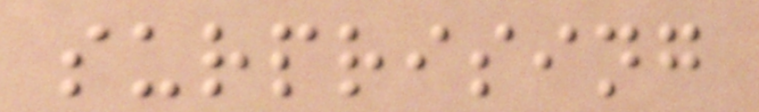surprising
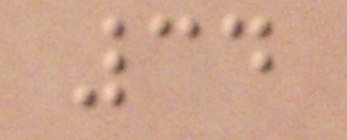34
